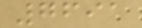7691
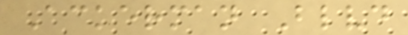Ackerman Blvd
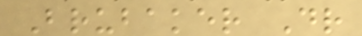Brubaker Dr
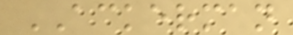ACKERMAN
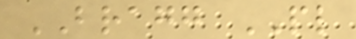BRAGG PL
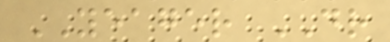YEAGER DR
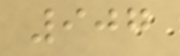907
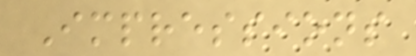Impressions
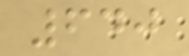640
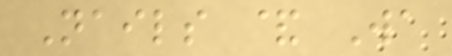Nails & Wa
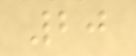20
